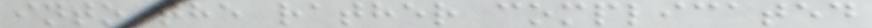into the rather complicated
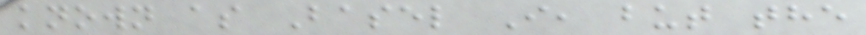known as Basel I, but the
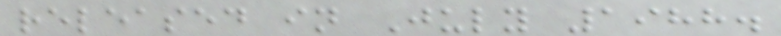released in July 1988.
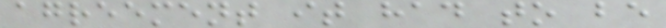agreement it had to be
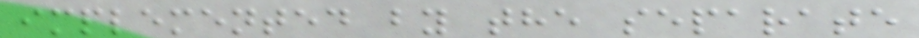implemented by the separate
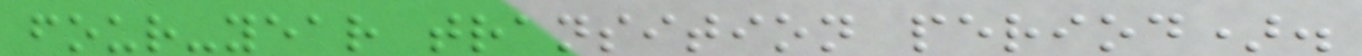four-year transition period).
